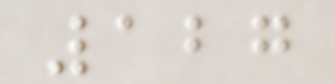127
